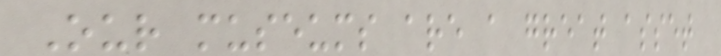Our museums are a great asset
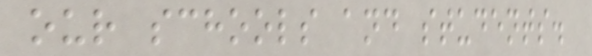our schools and students.
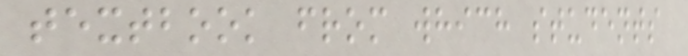textbook from which students
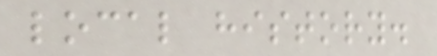local history.
